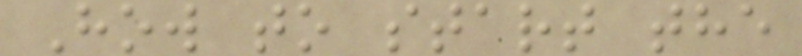How to start the
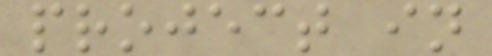project in
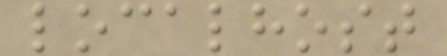localhost
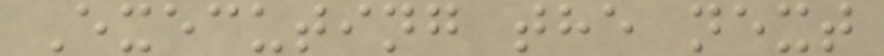Executing the next
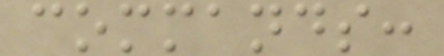commands:
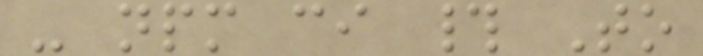- npm ci # To
